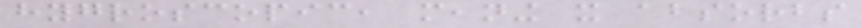hygroscopic, meaning it absorbs
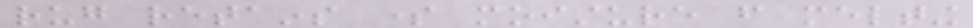rug retains some moisture from melting
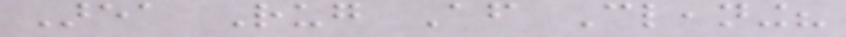Area Rug After Cleaning?
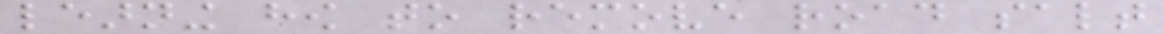learning how to remove road salt
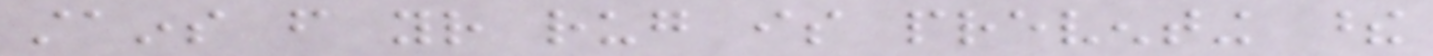stains from your rug is preventing these
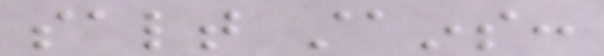salt stains:
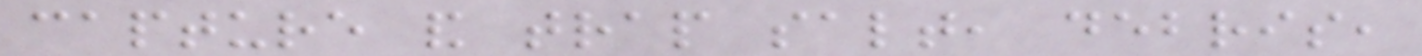capture and trap salt, debris,
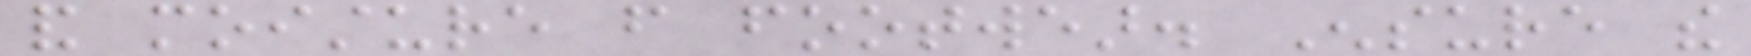and moisture from footwear. Ensure the
